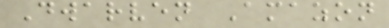Dwarven Amazon
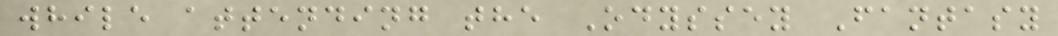while attending the Odyssey Fantasy
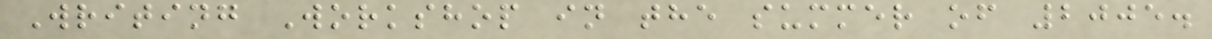Writing Workshop in the summer of 2005.
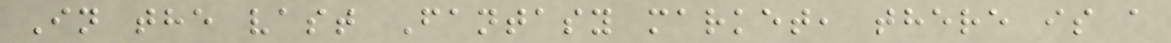In the vast Fantasy market, there is a
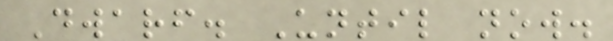Dwarf. Until now.
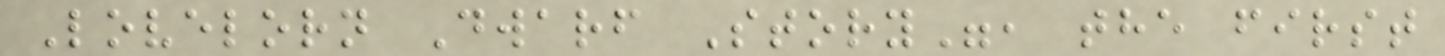Lovelorn Dwarf Story", the first
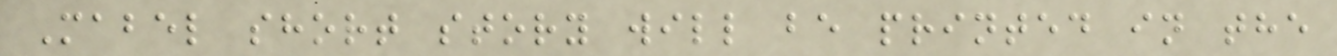Mabel short story will be printed in the
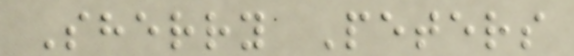Sherry Peters
